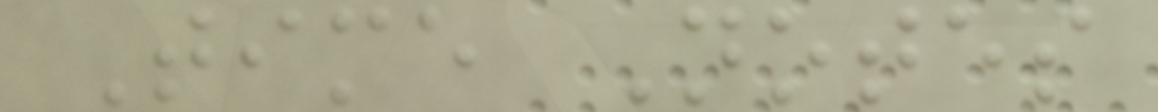Time Notes
